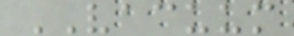VACUUM
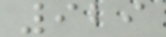929
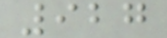927
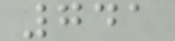741
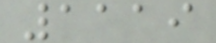1119
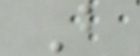B
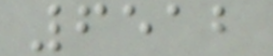6512
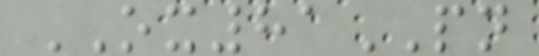OX81PN
